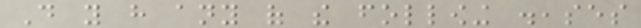Do you have any of the following diseases
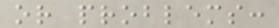or problems:
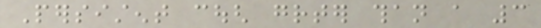Persistent cough greater than a 3
